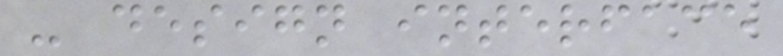- design interface
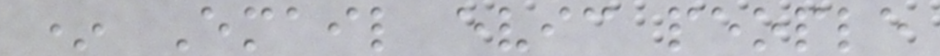* Email evic people
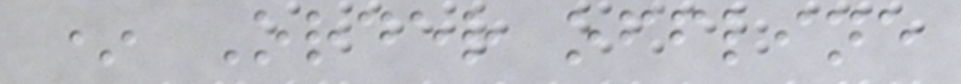* Order offline
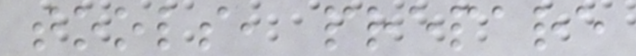tools, prepare
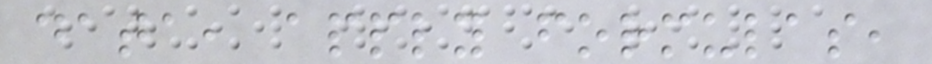data, apply formulas,
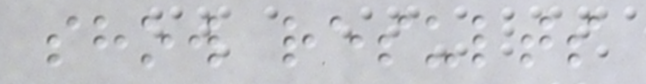show results
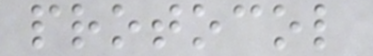protocol
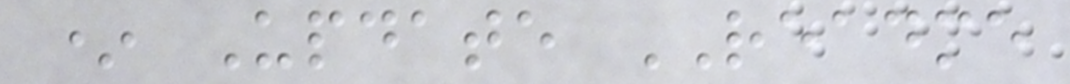* Update README
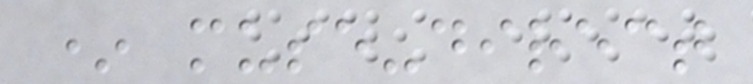* muse-direct
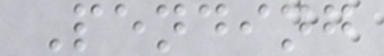Pending
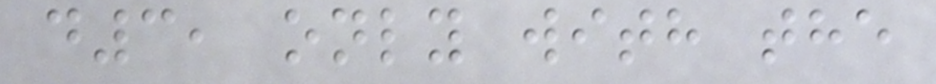d3, only with the
